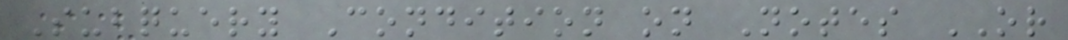Subquery Condition on Notes OR
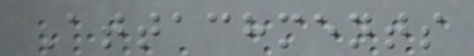Attachments
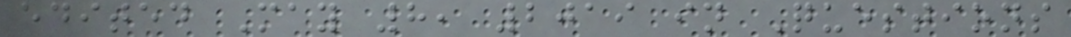edited May 8, 2019 in Questions
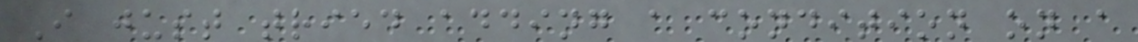I just tried adding a condition on a
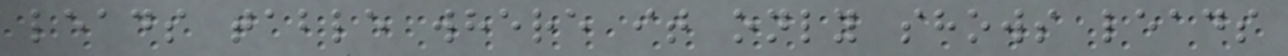leads table where it only shows leads
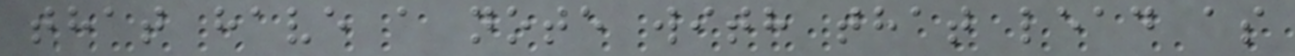that have a note with that lead as
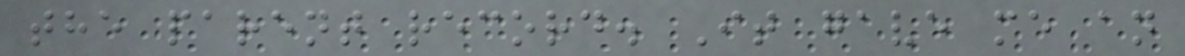the parent record. It gave me an
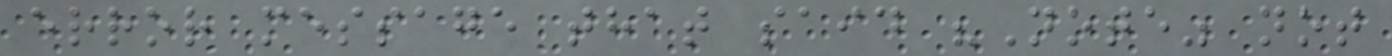error message that said "Note" not
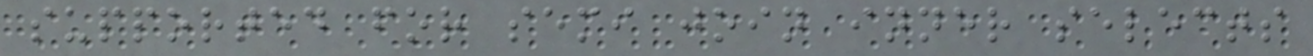supported for semi join inner selects
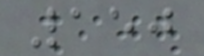150
